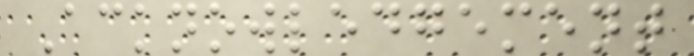Acknowledgement
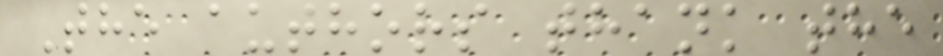The authors thank the
